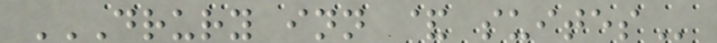DRURY INN & SUITES
